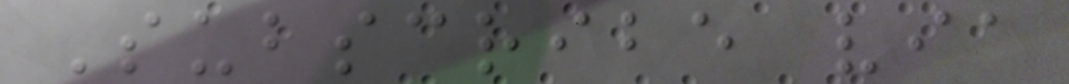Subscribe via
